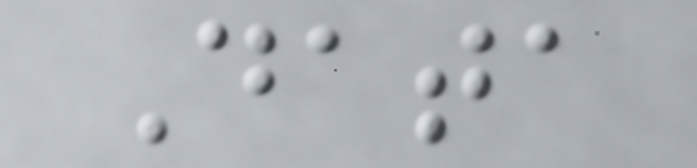Data
